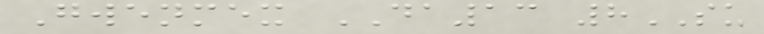Gwenmex DA13 8SU
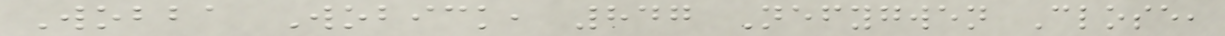Wobba Wobick, 847 Nefygwen Close,
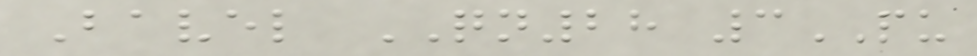Bavel QN28 3PU
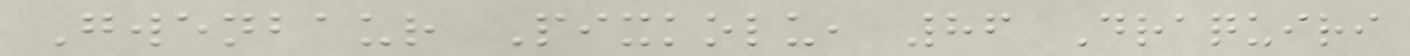Gwenbaur Pixkolu, 86 Draquiri
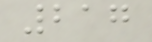217
